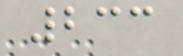233
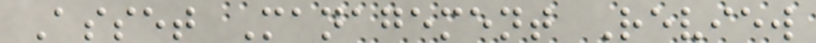Asset Management Review
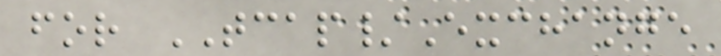for TCAP/Exchange
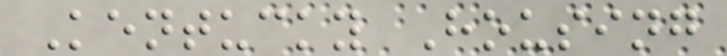Kentucky Housing
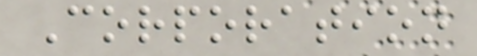Corporation
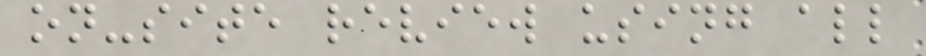on-site review using all
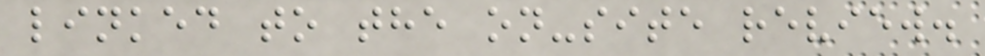linked to the on-site review.
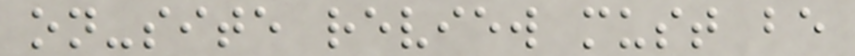on-site review must be
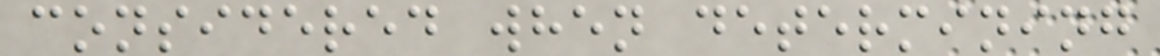considered when determining
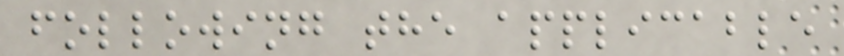following the applicable
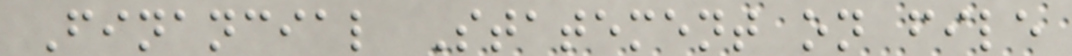Financial Statement on file
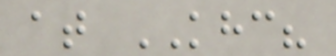at KHC?
